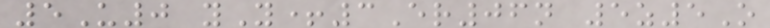5U0 yY+3Er06n 5z5O
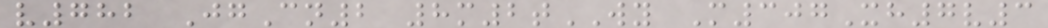v782 JgCn2 8m2tWY M307Xh7v3
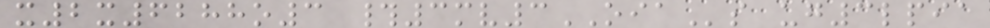x2x6288o3 #3mv3OIAs ug3lpia
